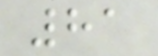81
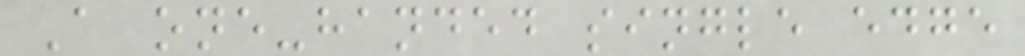A one-handed single edge
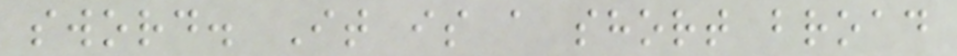sword. It is a short broad
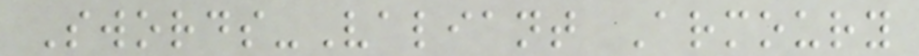Swords-Valiant Armoury
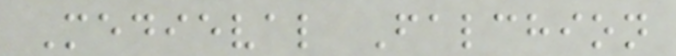Medieval Falchion
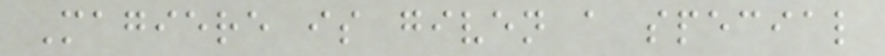Magiere is given a special
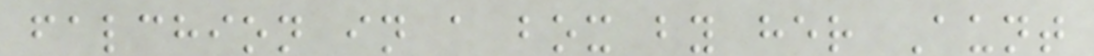falchion in a box by her Aunt
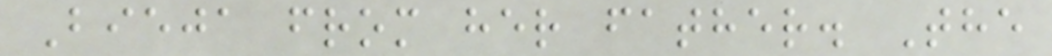Bieja from her father. The
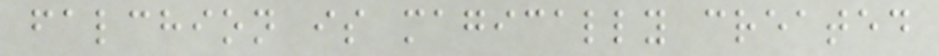falchion is magically created
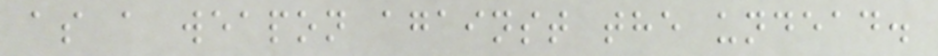as a weapon against the undead.
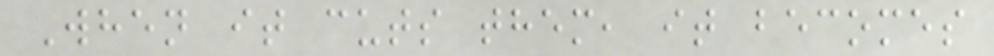When it cuts them, it becomes
